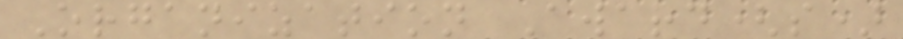Organization Award(s)
